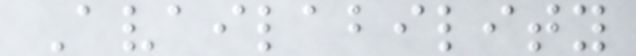Availability
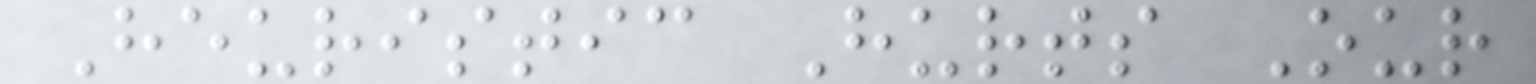Heuristic Hurts Our
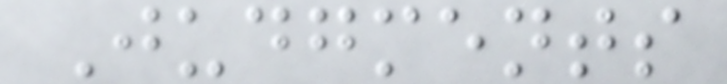Judgments
